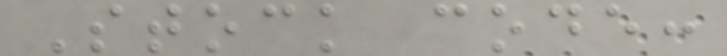Stock code:
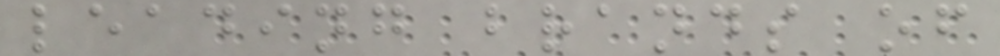leading brands of
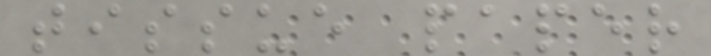tissue paper
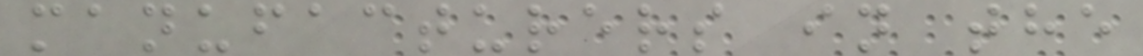manufacturers in the
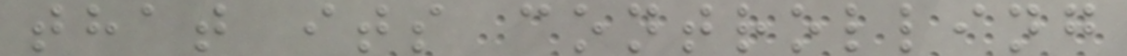that its controlling
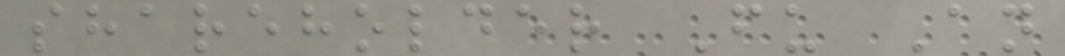shareholder Fu An
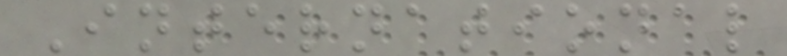International
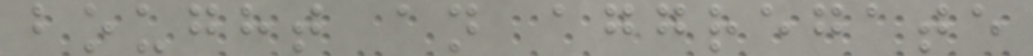bought an aggregate
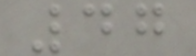47
